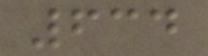634
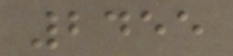2455
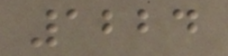1224
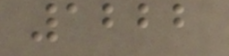1222
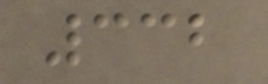332
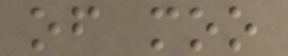of moo
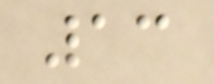13
